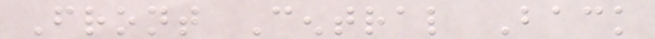Front Central Back
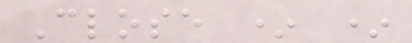Close * *
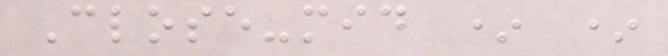Close-mid * *
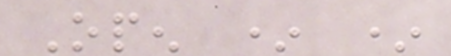Open * *
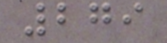279
